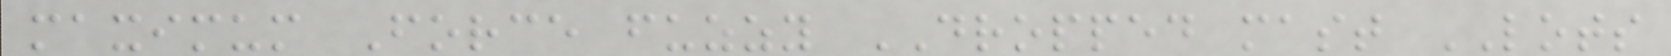maximum Force fuzzy DROPPED mast LOTS
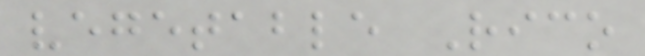vegetable Rico
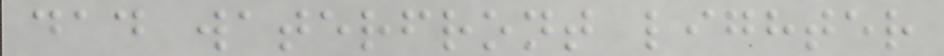dad waterfront lighter
